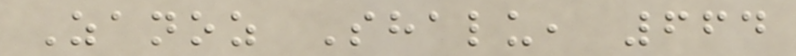Zanoz Shalu, 664
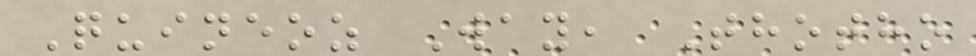Quineoz Way, Thotho
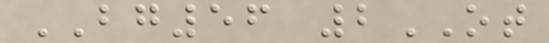BG56 2OT
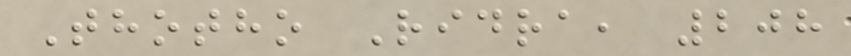Thotho Ridra, 208
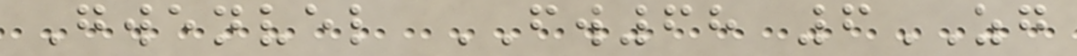Gwenvel FW68 6ZG
